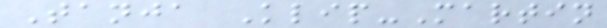Tanja Klip-Martin
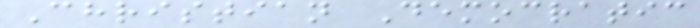Christian Democratic
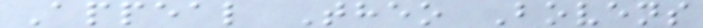Appeal Theo Bovens
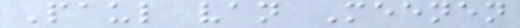Paul van Meenen
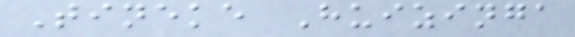Tineke Huizinga
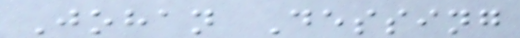Johan Dessing
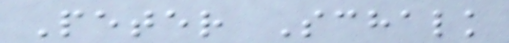Peter Schalk
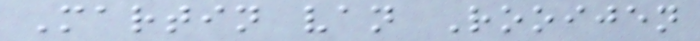Martin van Rooijen
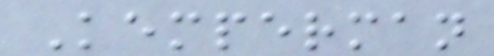Kemperman
